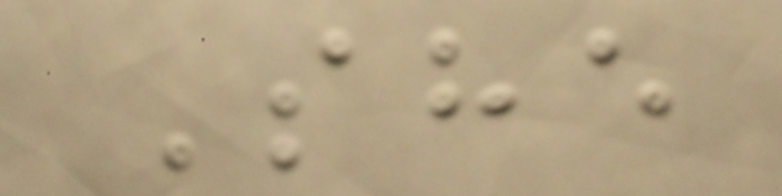She
